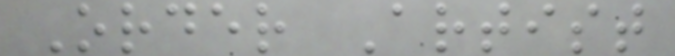Order Artist
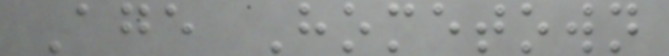Age Hometown
